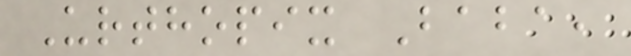Urthopix Baba,
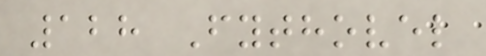128 Fythovel
